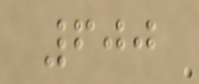600
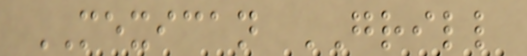MEXICAN GRILL
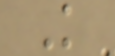K
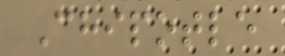Chipotle
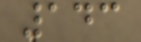143
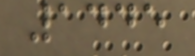1445
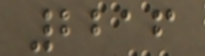2216
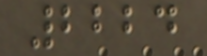2224
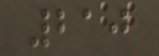210
